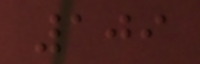109
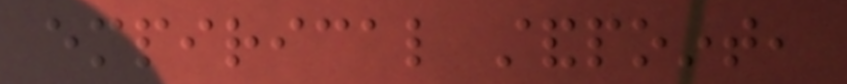empirical standpoint,
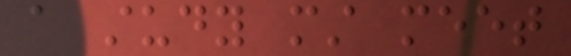a study must meet
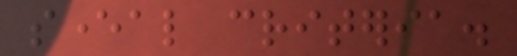several criteria.
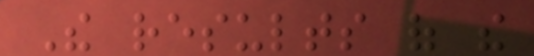The results of the
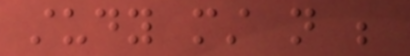study must not be
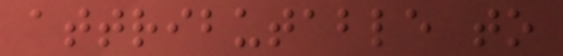attributable to
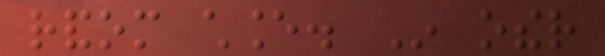random chance. In other
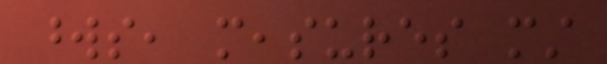words, measures must
